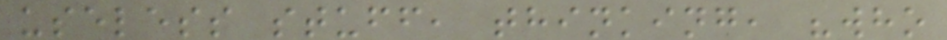useless stuff, thinking, "who
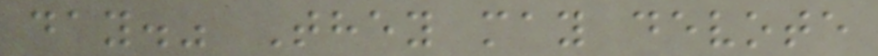day." They may devote
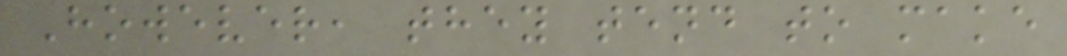However, they tend to make
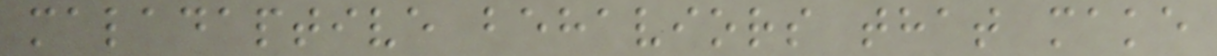maladaptive behaviors that make
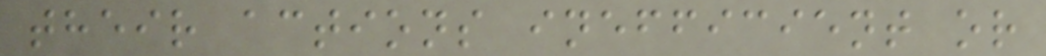their actions inefficient or
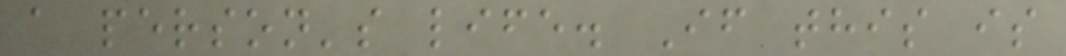a person's life. If this is
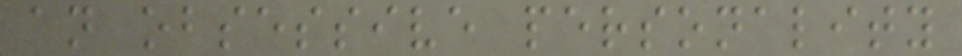an obsessive personality
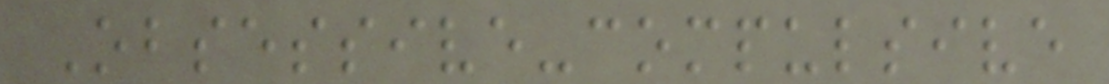Obsessive-compulsive
